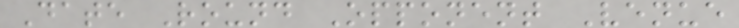Date Round Opponent Venue
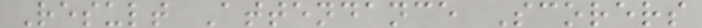Result Attendance Scorers
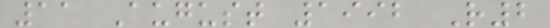11 August 1992 R2
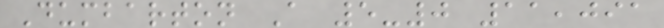Dumbarton A 5-0 11,091
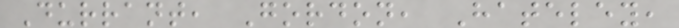Durrant, Gordon, Hateley,
